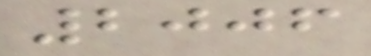2006
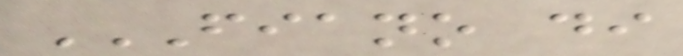FIANO DI
